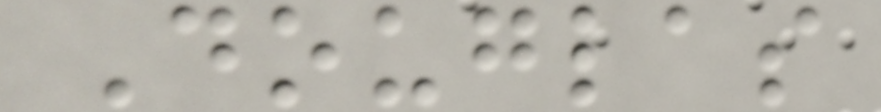Douglas
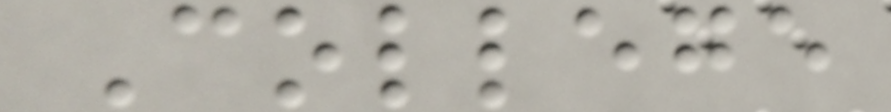College
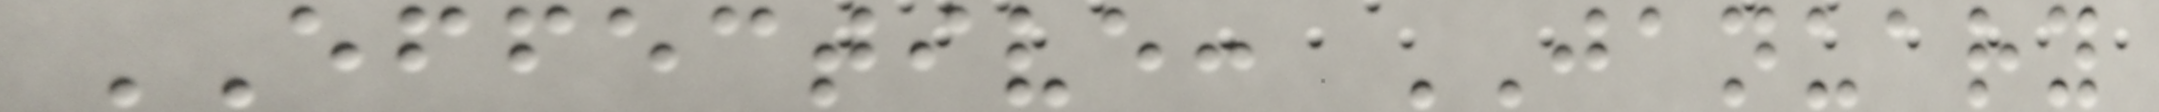EFFECTIVE: JANUARY
